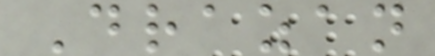Drazan
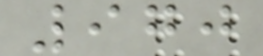970
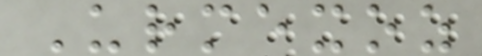Urmexoz
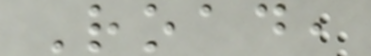Road,
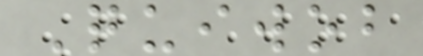Quiwob
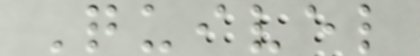Quivel
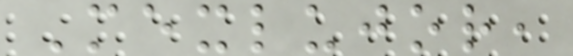Mexlujor,
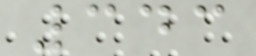343
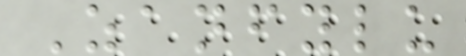Zanfylu
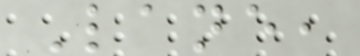Lane,
